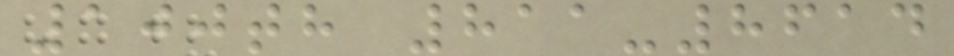100th 811-8614
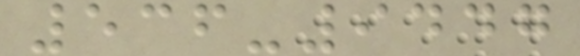536-9447
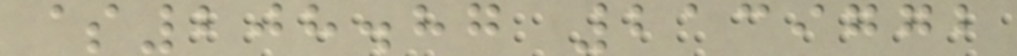$208.87 2139772
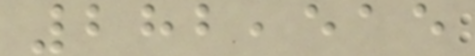282,515
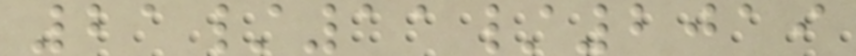21/11/2019
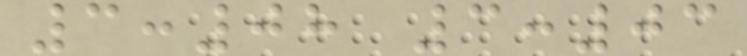3:08 3:03
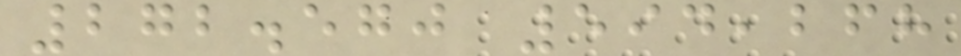272.570 594,268
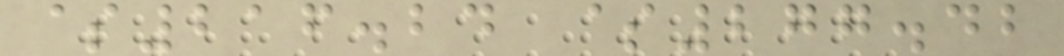$216.24 $277.42
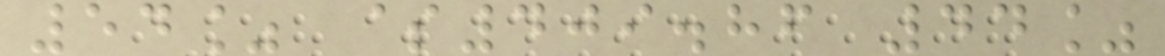54% $409.86 44%
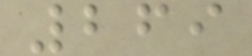269
